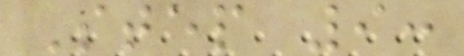Step 9:
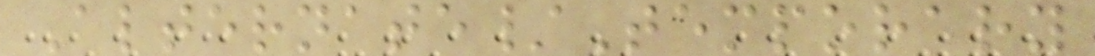Alternate/Temporary
